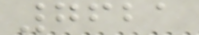7621
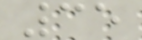35
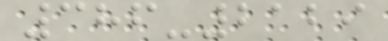386-2129
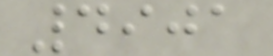4901
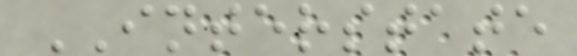INTERSTATE
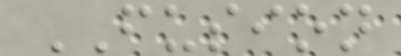FUSION
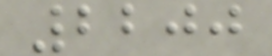2200
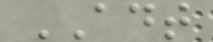ADT
